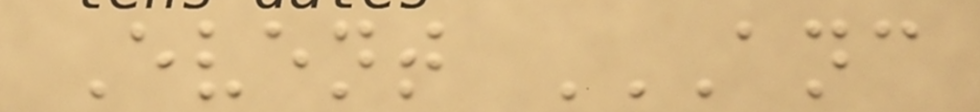Event ANC
